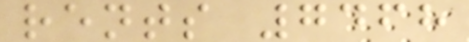rents 7468
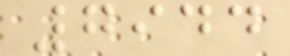7944
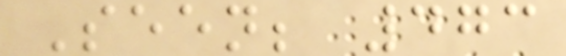Seen; 473
